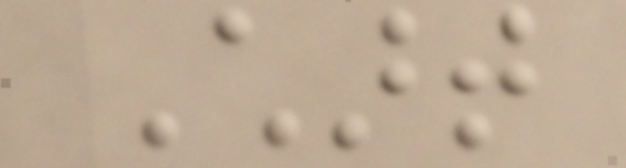Chart
